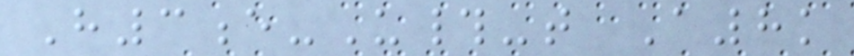H3e-U#-t A8k
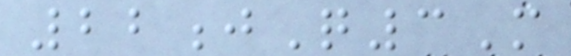22jQ3M
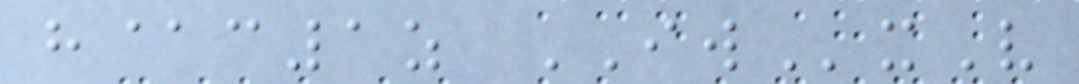h@c1z IWxV
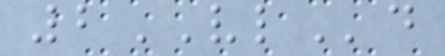2VLd
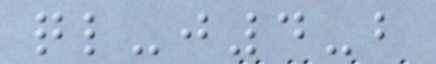ql-j4-b
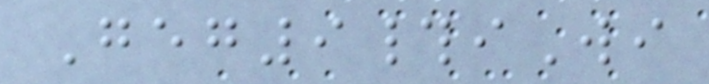Geg9#iWi
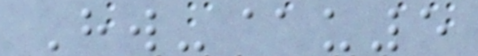Hw-@u5
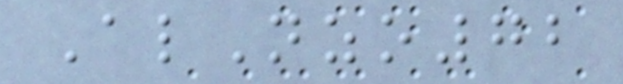AlNzo72
